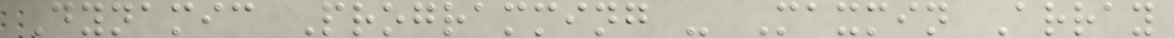Dynamic Programming - Maxmin Array
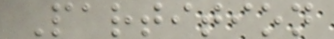Partition
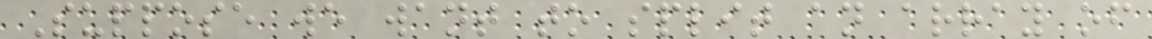Suppose we want to split an array of
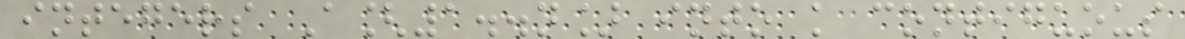integers A[1..n] into k contiguous
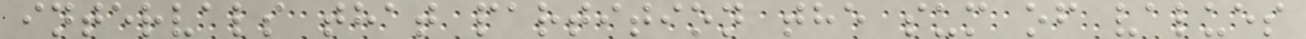intervals that partition the sum of values
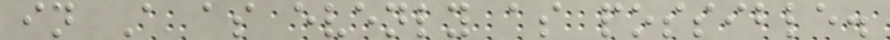in A as evenly as possible.
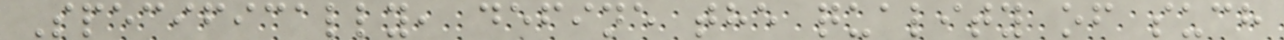Specifically, define the quality of such
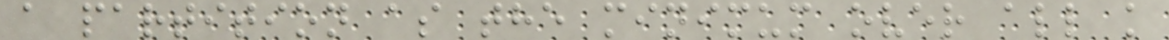a partition as the minimum over all k
